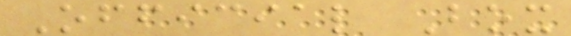Official Box
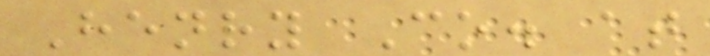Henry Co. at
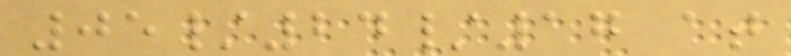05/24/17 at
